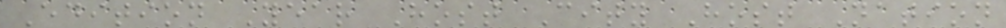Edition Year Host City Host Nation
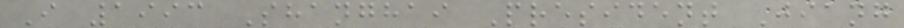I 1993 Shanghai President Jiang
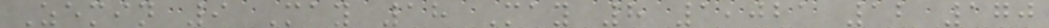Zemin 9 May 18 May 8 1,021 12 170
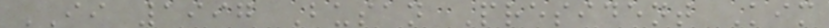II 1997 Busan President Kim
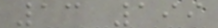13 199
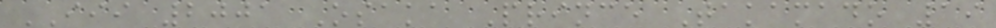III 2001 Osaka Prince Takamado 19
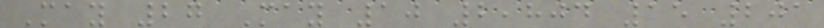May 27 May 10 2,804 15 201
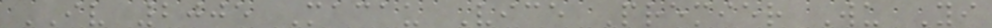IV 2005 Macau Vice Premier Wu Yi
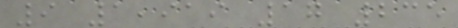9 1,919 17 235
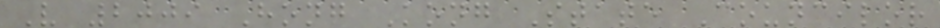V 2009 Hong Kong State Councilor
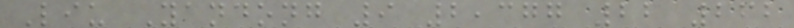Liu Yandong 9 2,377 22 262
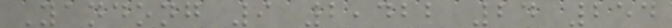Yandong 9 2,422 24 254
